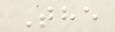The
